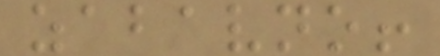zabavno!
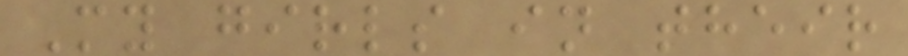My girls in their
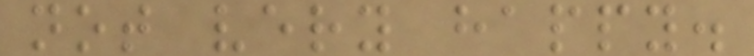not very happy.
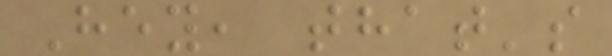Hey, that's
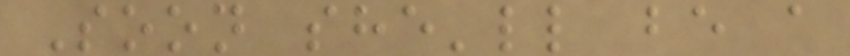Soon she'll be a
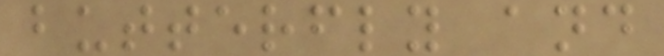butterfly and
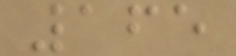165
